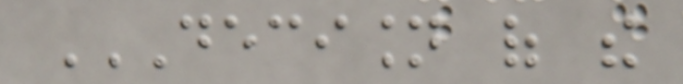DECISION OF THE
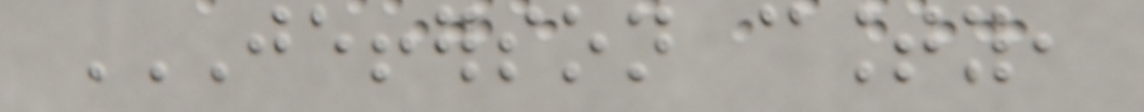JEFFERSON COUNTY,
